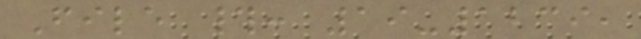File #: 19-1239,
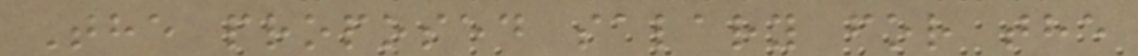The proposed salary for the
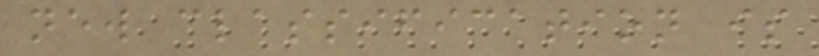new classification is
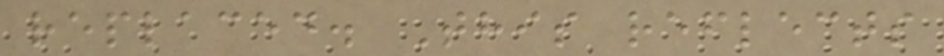replaced. This reflects
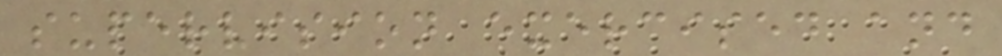supervision exercised and
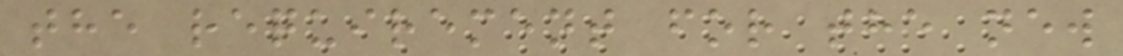the requirement for the new
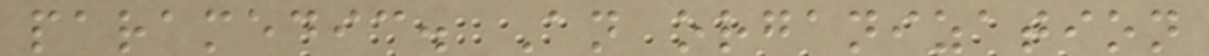paramedic. An organization
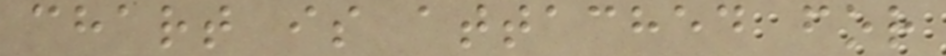chart is attached for
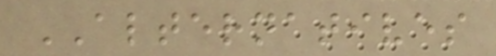ALTERNATIVES
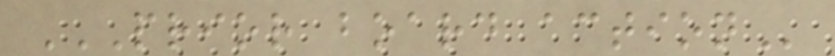PRIOR BOARD ACTION
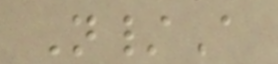N/A
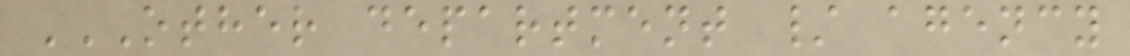OTHER DEPARTMENT / AGENCY
